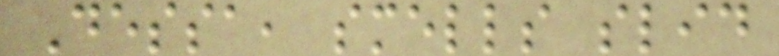Dessa, smells slid
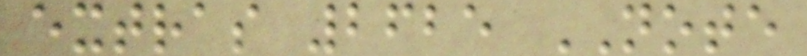extras 2625 NOTE
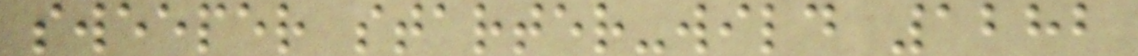sweeper starter-wild 1282
